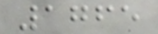1765
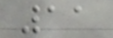11
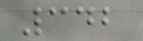342
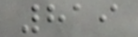819
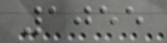1055
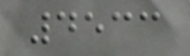4533
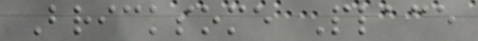Bricksome Place
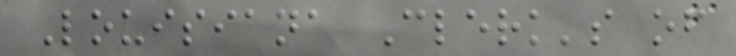Louisiana Clerk's of
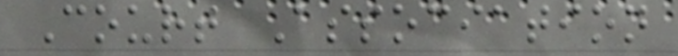Court Association
